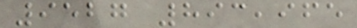9527 893,965
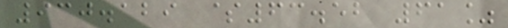930.129 $63.52 61%
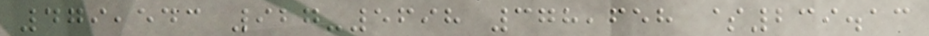479,543 927-5698 378,658 $239.13
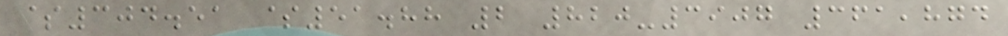$304.51 $51.88 2 820-3907 361,874
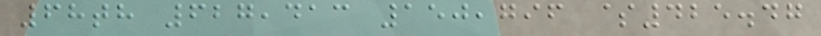68th 627,413 150,796 $425.47
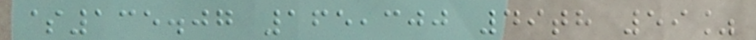$135.07 165,300 49th 59%
